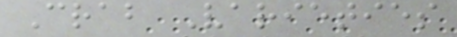Crab Varieties
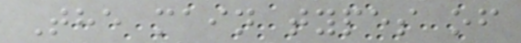The main types of
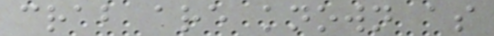crab are known as
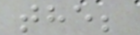the;
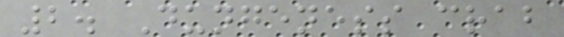2. Dungeness crab
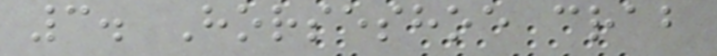3. Horseshoe crab
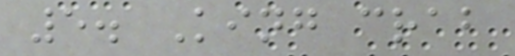5. King crab
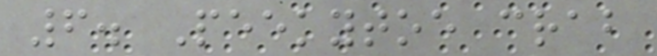6. Peekytoe crab
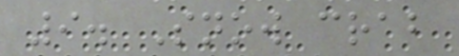9. Snow crab
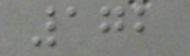172
